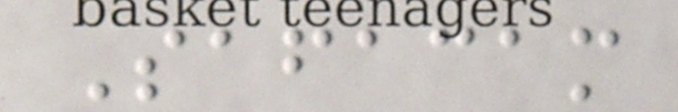Safacam
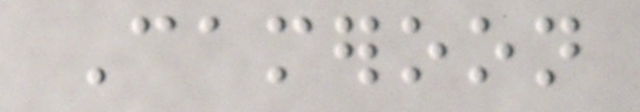Cameroon
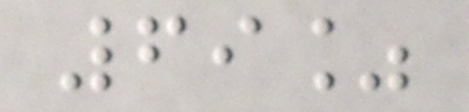69%
